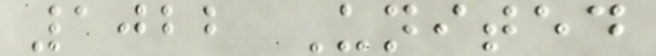1022 United
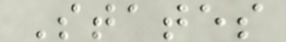States
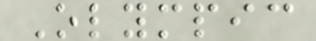Olympic
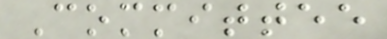Committee
